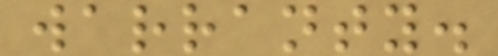warranty.
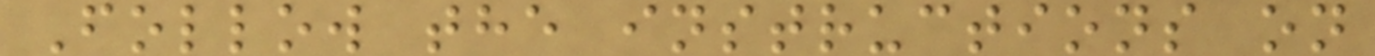Follow the instructions on
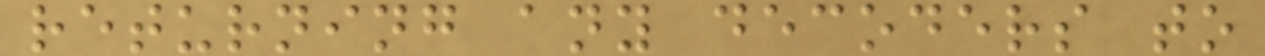returning any decoders to
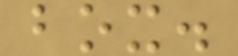box.
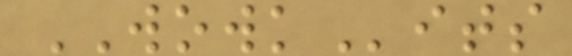WOWKits
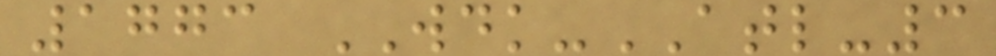1773 WDK-ATL-3
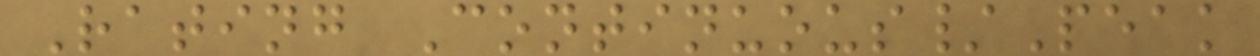Rating Continuous/Peak
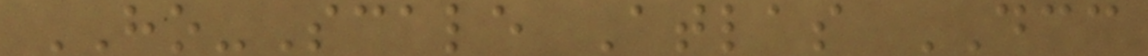HO-Scale Atlas DCC
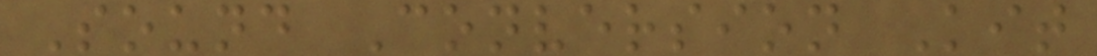Sound Conversion Kit
